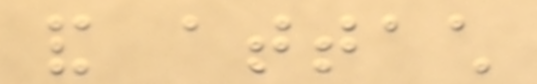and attach
